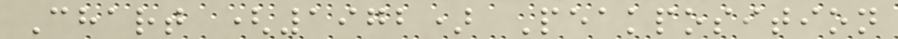Chart (1972) Peakposition
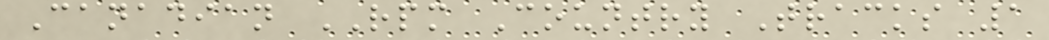Canadian RPM Country Tracks 1
